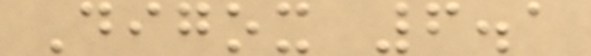Digox 6.1
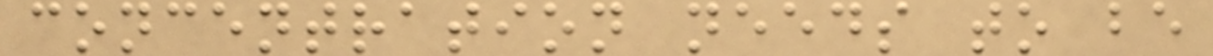concentration needs to be
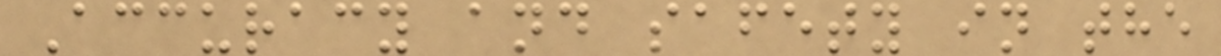Accuracy and safety in the
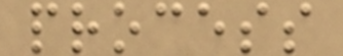process
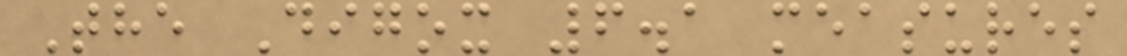The Digox 6.1 measures
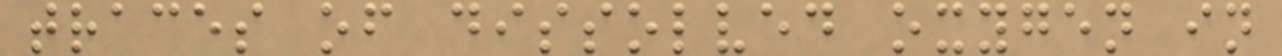traces of dissolved oxygen in
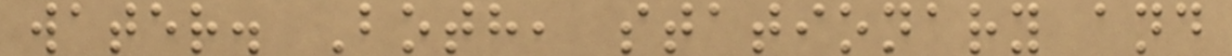water. Both, stationary and
